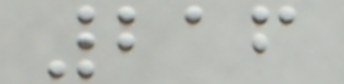216
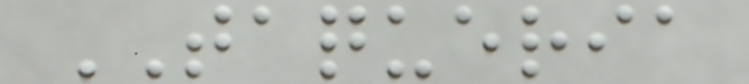TAQUERIA
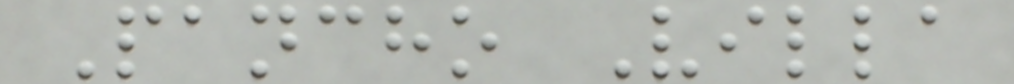Pancho Villa
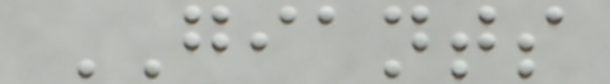GIANTS
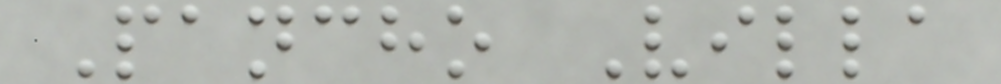Pancho Villa
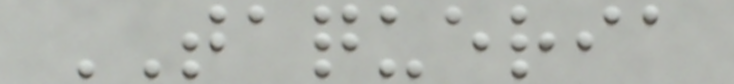TAQUERIA
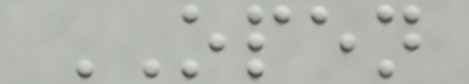OPEN
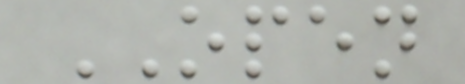OPEN
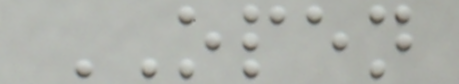OPEN
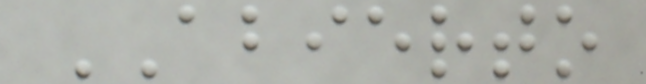ABIERTO
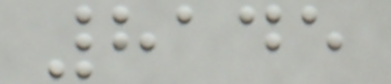8145
